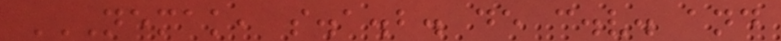NEMAK, S.A.B. DE C.V. AND
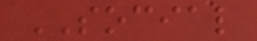SOCIAL
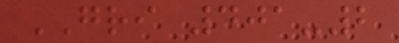GRI 401-2
